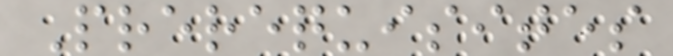Prerequisites
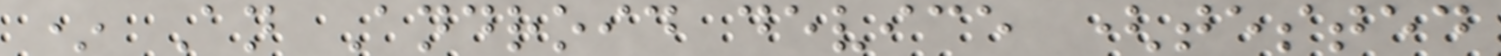* An Android device (tested
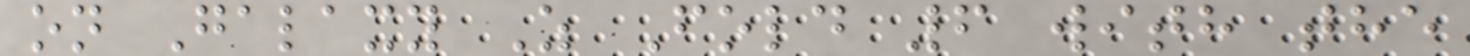on Galaxy Z Fold 6 with the
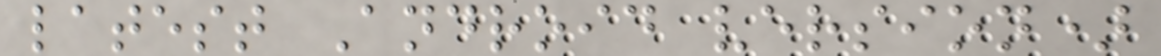latest Android version)
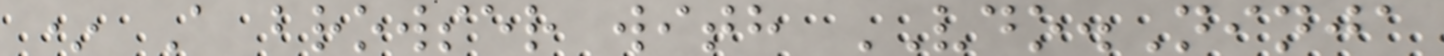* A browser with VDO.Ninja
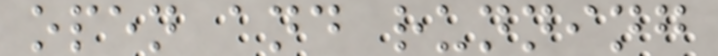open and running
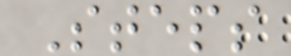Steps
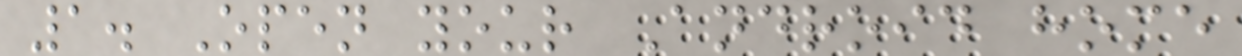1. Open your Android home
